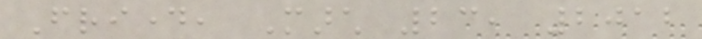Friday, March 23, 2012
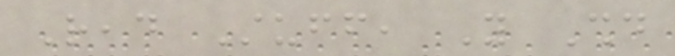Read Stuff, You Should
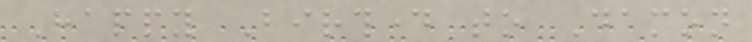Happy Birthday to Damon
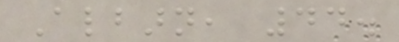Albarn, 44.
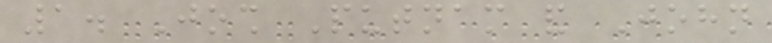1. Josh Putnam and John
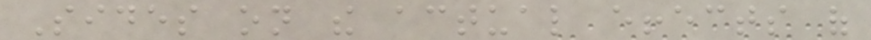Sides on the actual effects of
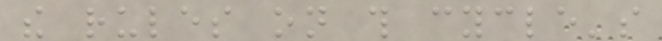the rules on this cycle's
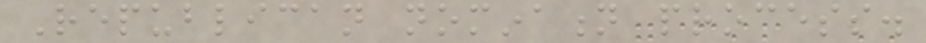Republican nomination process.
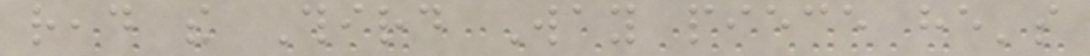read the Third Way piece he's
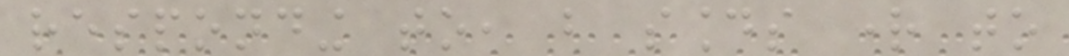responding to, but sounds right to
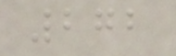272
